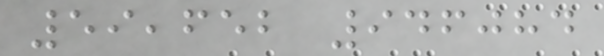59,652 946084
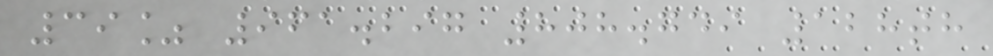39% 961.297 808.749 128th
